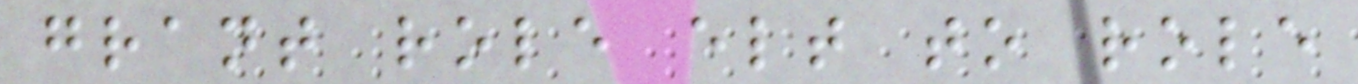grant role elt to role
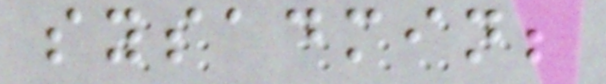sysadmin;
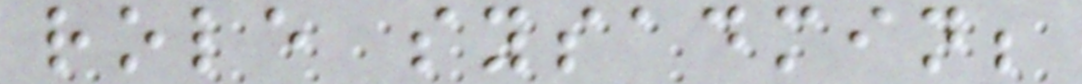role sysadmin;
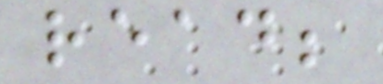read;
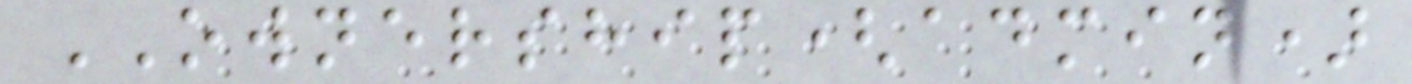OWNERSHIP(admin)
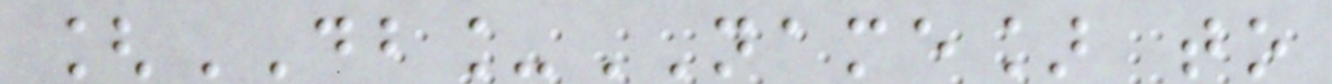[DB_NAME] to
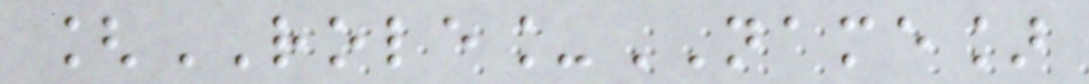[ROLE_NAME]
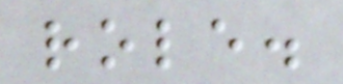role.
